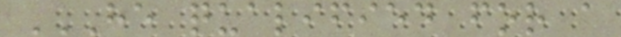HE QUALIFIED FOR A
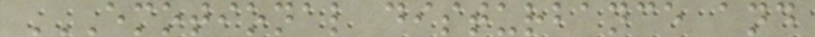EMOTIONAL DISTURBANCE AND
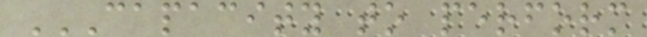CAPACITY TO PERFORM
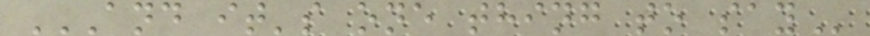AND IT'S ONE THING TO SAY
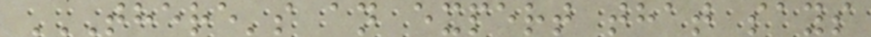THERE'S AN EXPERT THAT SAYS
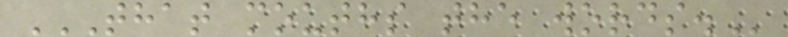THAT MOUTHS THE WORDS.
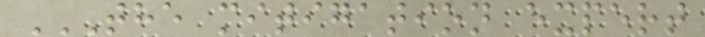THE MITIGATION EXPERT
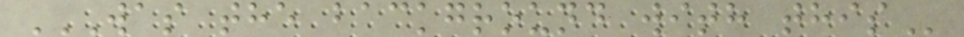WAS THE BACKGROUND WITH THIS
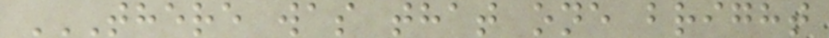THERE WAS THAT ONE BRIGHT
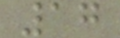17
